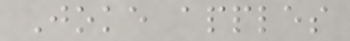Joke apples
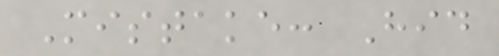Mistake: Hid
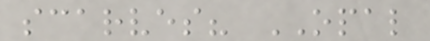scarves? OPAL
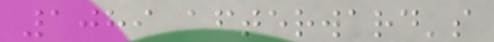1089 afterward's
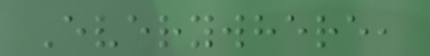Everywhere,
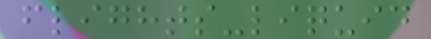flights-liquid
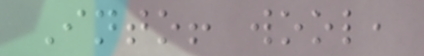Into! wool,
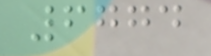6774
